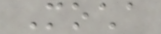Mocha
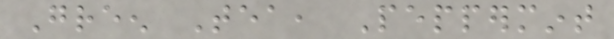Green Tea, Peppermint
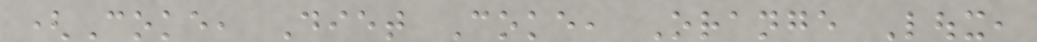(Coke, Diet Coke, Orange Loux,
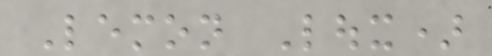Lemon Loux)
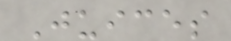Juices
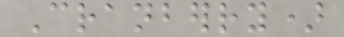Cranberry)
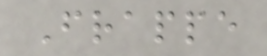Frappe
